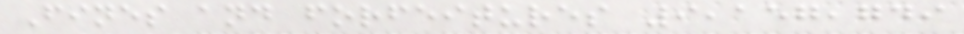Fines and forfeitures 9,157,749
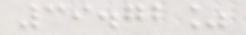39.72%
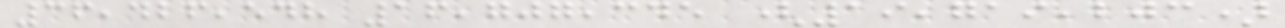36,426,548 16,707,345 (19,719,203)
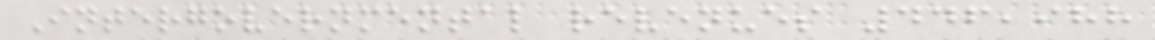Intergovernmental revenues 446,988
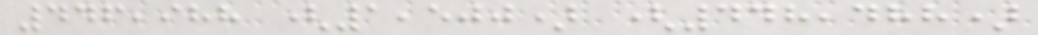446,988 (1,500) (448,488)
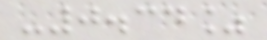-0.34%
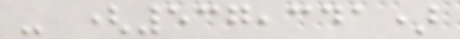- (537,341)
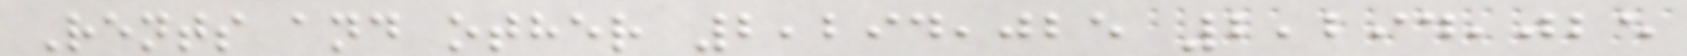Rents and other 2,294,025 2,294,025
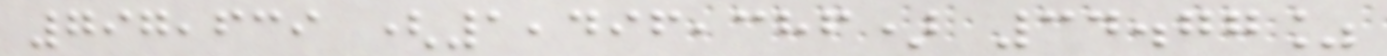797,639 (1,496,386) 34.77%
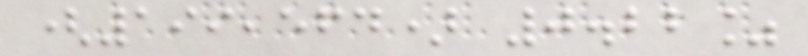(199,564) 0.22%
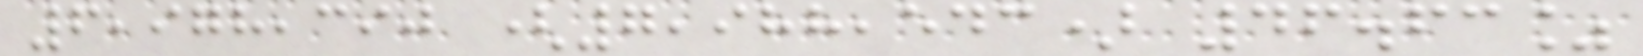6,978,390 (7,988,543) 46.63%
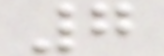7
